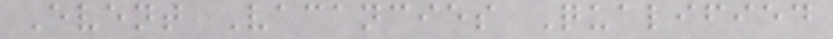Event Vacancies Qualified
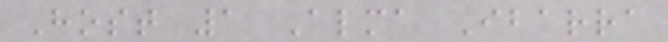Host 1 Alma Ibarra
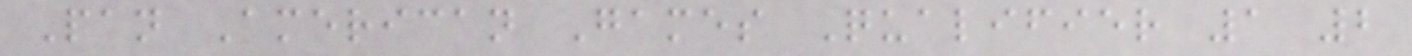Pan American Games Qualifier 1 2
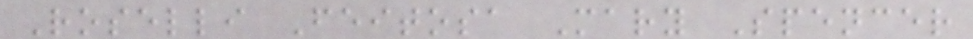Roselli Feitosa Mary Spencer
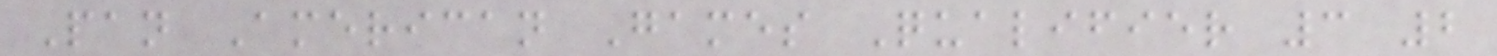Pan American Games Qualifier 3 2
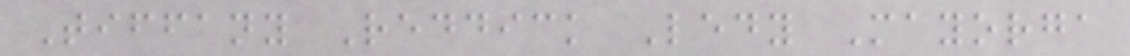Tiffany Reddick Ledy Mayorga
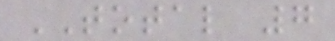TOTAL 7
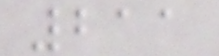211
